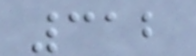312
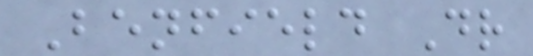Benfield Dr
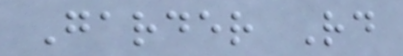Garder Rd
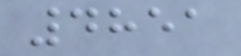4851
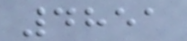4851
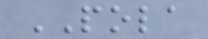POLA
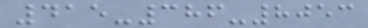415-386-8053
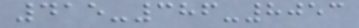415-386-8053
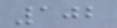102
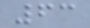63
